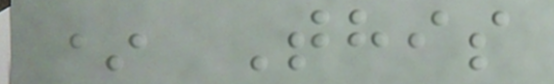* This
